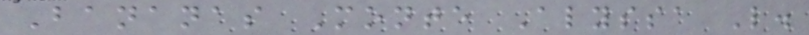Bananas Monte Alyssa L.
